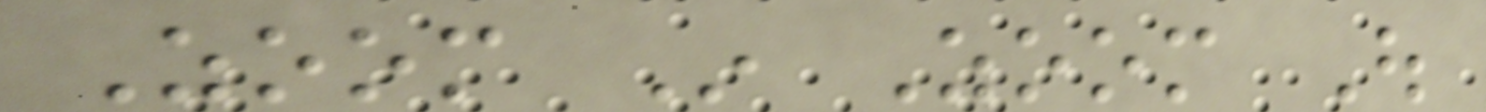Zoom In Zoom Out
